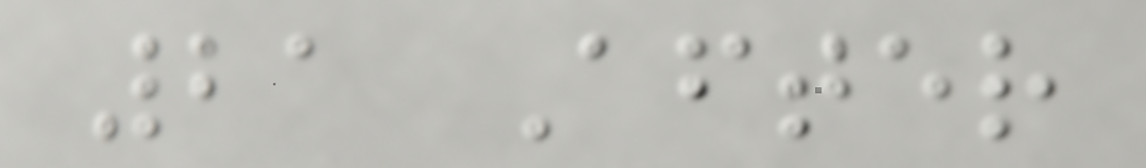21 After
